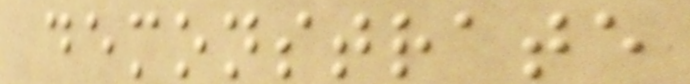demonstrate
